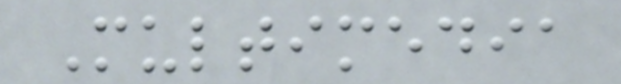Multimedia
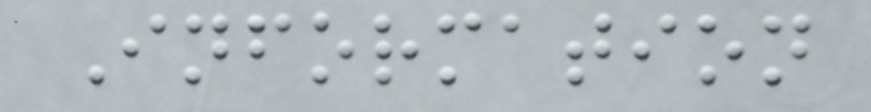Information
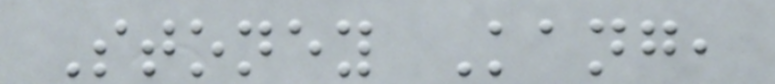Stoney Kang,
